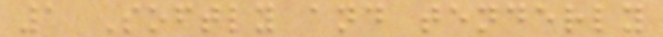1 Softly and tenderly
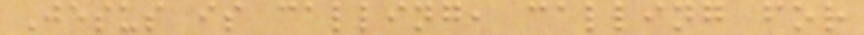Jesus is calling, calling for
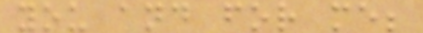you and for me;
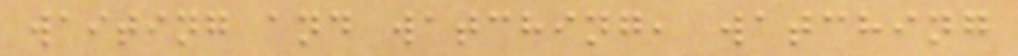waiting and watching, watching
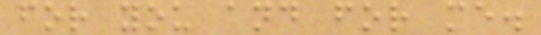for you and for me.
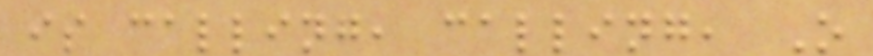is calling, calling, O
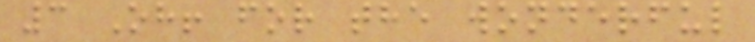3 Oh! for the wonderful
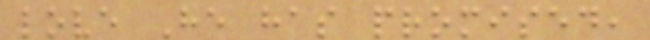love He has promised,
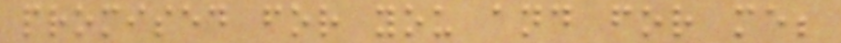promised for you and for me;
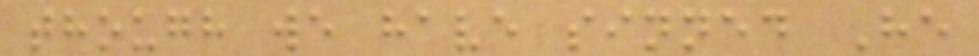though we have sinned He
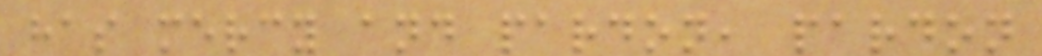has mercy and pardon, pardon
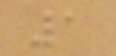1
